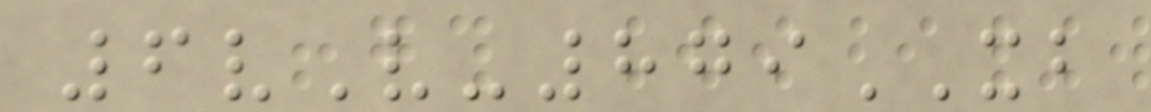6vV-879XB
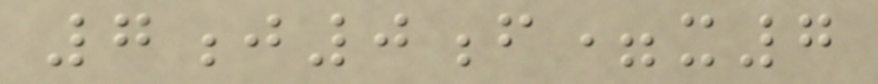7j0f=x7
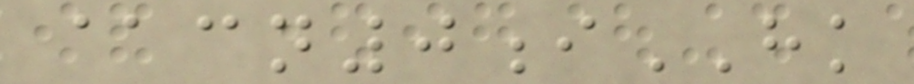@cn0iHK
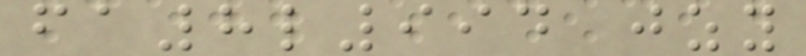fa8l994 jzy
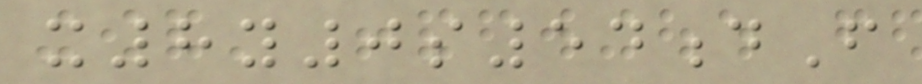x8y0s54dF
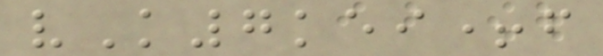vK7kei+f
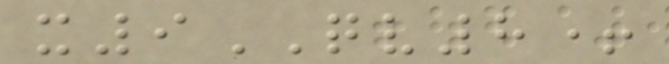x9QV8+
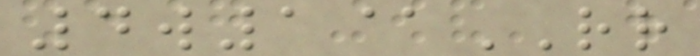4w1@RR
